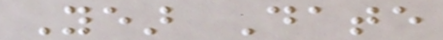Year Date
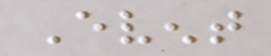Event
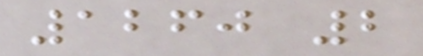1260 2
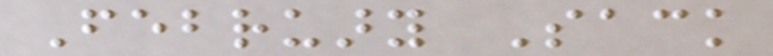February Sack
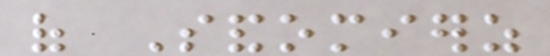of Sandomierz
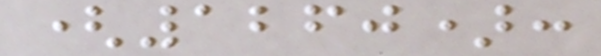(1260):
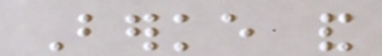Berke and
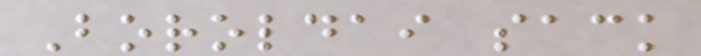Boroldai sack
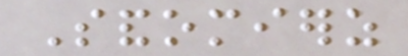Sandomierz
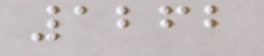1262
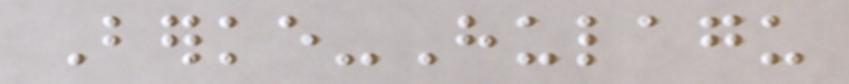Berke-Hulagu
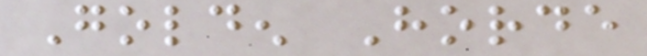Golden Horde
